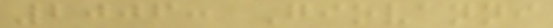2006: Giovanni
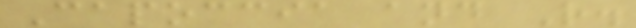Capoccia and R.
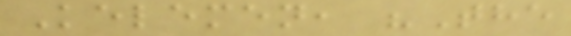Kelemen, "The
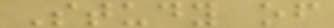Study of
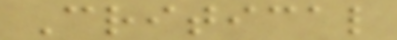Critical
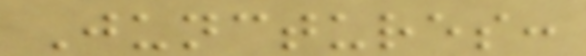Junctures:
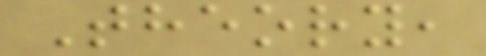Theory,
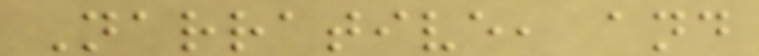Narrative, and
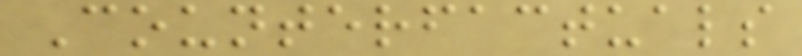Counterfactuals
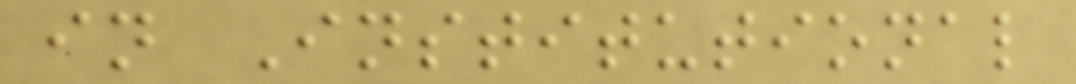in Institutional
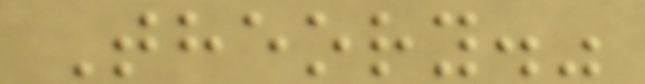Theory."
